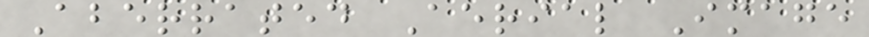Aberrated Aerial Image
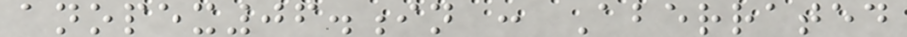anopex06.in : Aberrated
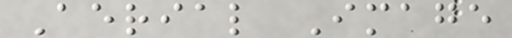Aerial Image
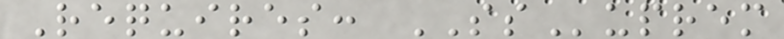Requires: SSuprem
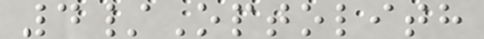4/Optolith
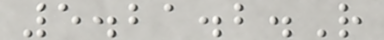5.21.2.R
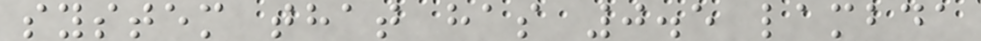system that has 0.5 lambda
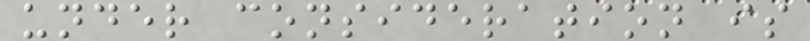under consideration is
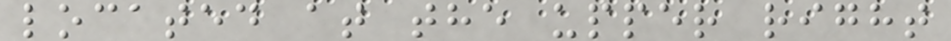located at the upper right
